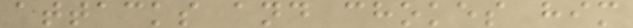attacks and chokes him
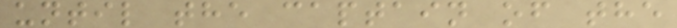until the captain of the
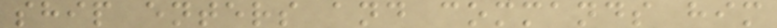ship enters and commands him
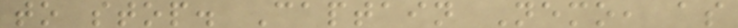to stop. Captain Nemo, as
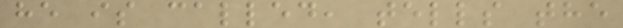he is called, tells the
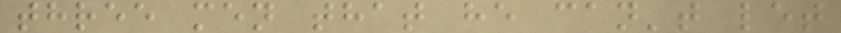three men that he can't let
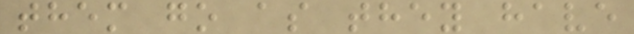them go as they have
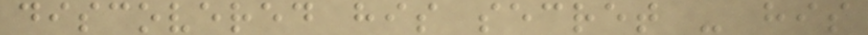discovered his secret - his
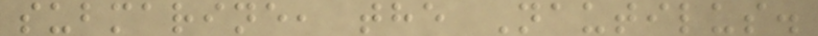submarine, the Nautilus.
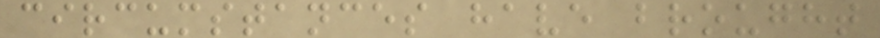circumstances have brought
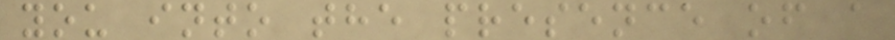you into the presence of a
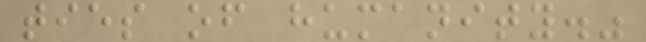ties of humanity."
